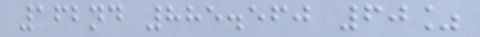162nd 885.560 60%
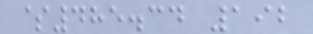$485.34 192
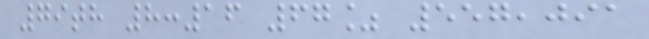79th 8:16 67% 557,091
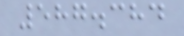587.384
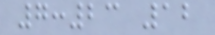7:23 12
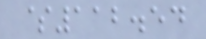$112.54
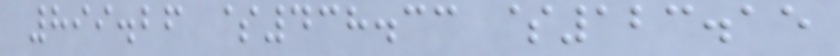899.26 $438.33 $123.15
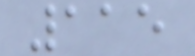115
